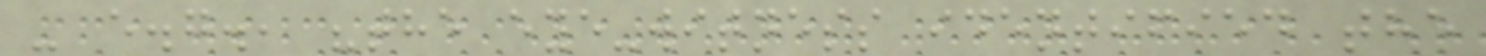- e.g., "the eye-witness identified the
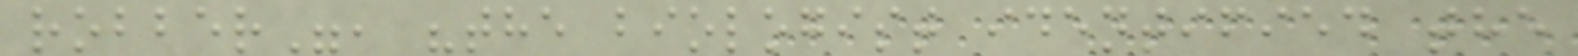robber", "the biologist identified the
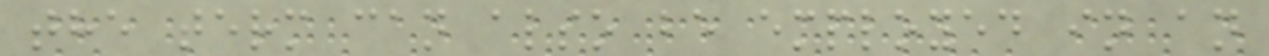the term can also be employed in an
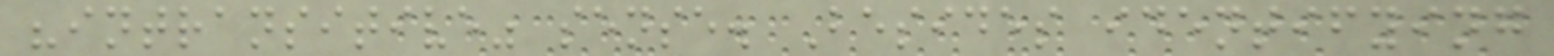"intransitive" sense. Besides identifying
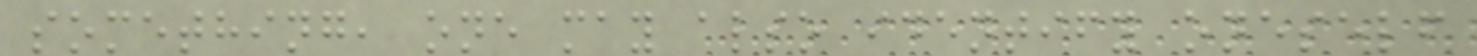something, one may also identify oneself
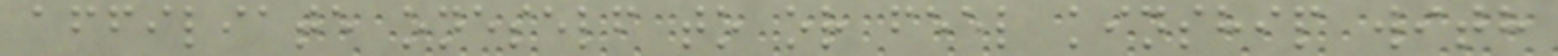affiliate oneself to or feel kinship with
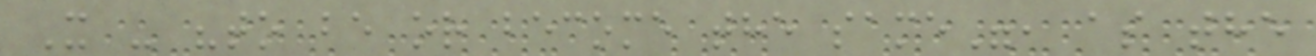X - "to be or become the same", as the
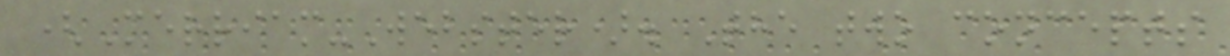(Merriam-Webster). The two concepts
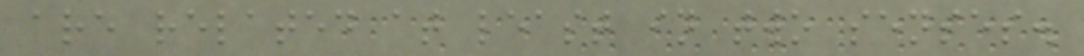are related at least in two senses.
